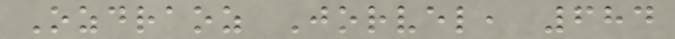Ozdraoz Jorvel, 684
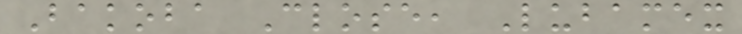Bakoba Close, Lubamex
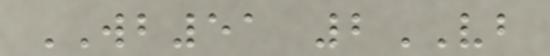WB51 2VB
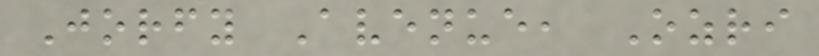Jorfy Avenue, Ozri
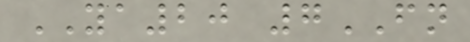YA20 7FN
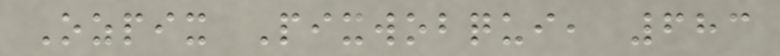Ozpix Pixwobqui, 683
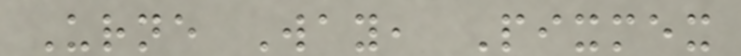Urne Way, Pixmex
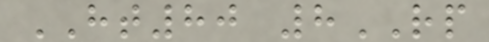HT80 8RP
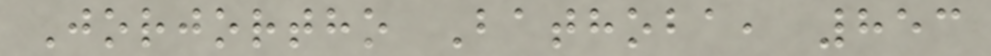Jorjortho Bathoba, 853
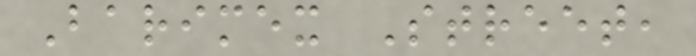Barimex Street,
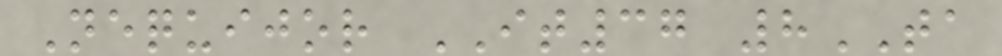Nequijor IT37 8TA
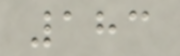183
